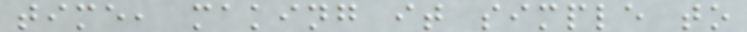time, making it simple to
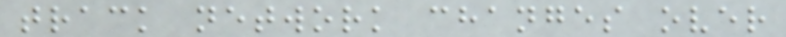track network changes over
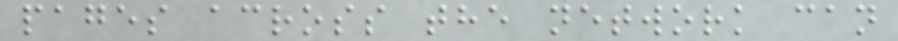pages across the network can
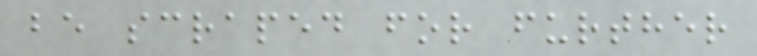be scraped for further
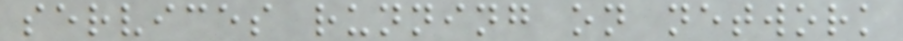services running on network
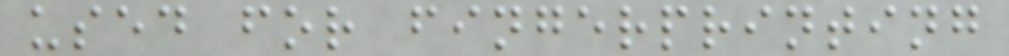used for fingerprinting
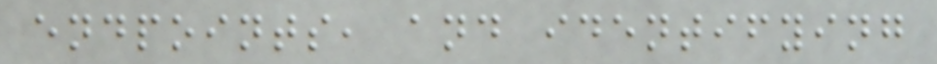endpoints, and identifying
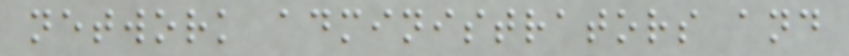network administrators and
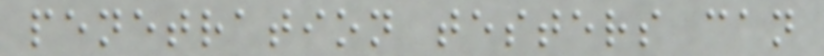penetration testers can
